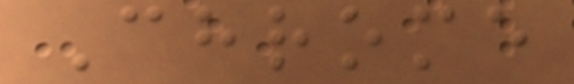Chrome
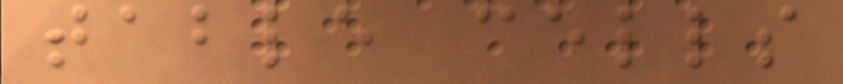table cells
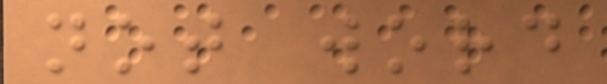not word
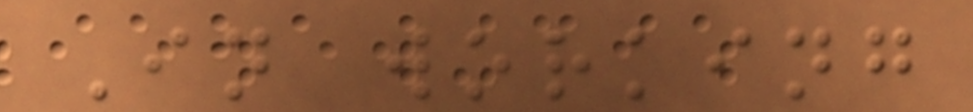In working
